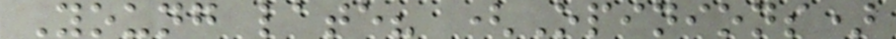Young late? (Opinions)
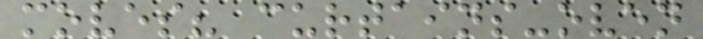moves? curtains-oven
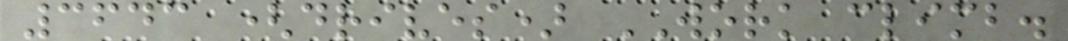3643 (drives) WORK climb.
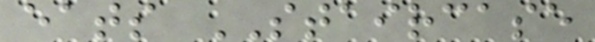eats STAIRCASE
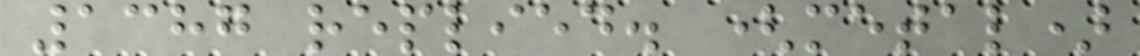1387 replied. (metal)
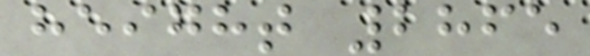height 2865
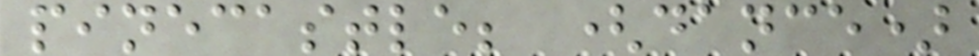pinecastle; (dance)
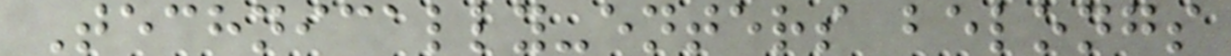Technically-enters belongs
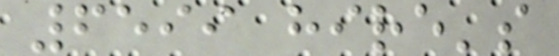6599 hire's
